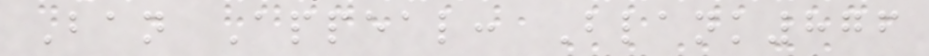Ban Appeal: Blank876
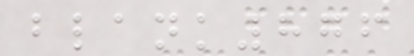blank876
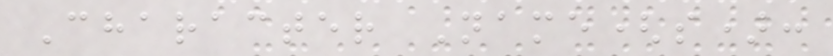Character Name(s):
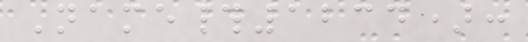Name#1234):
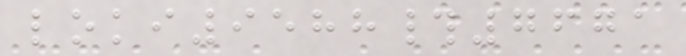loki9588#7671
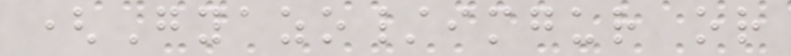(Gyazo/imgur or
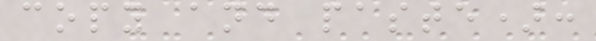copy and paste):
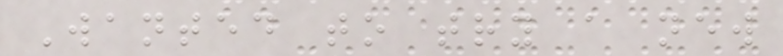Wanted to try a new
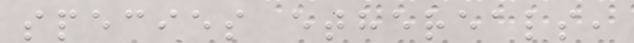species ethereals,
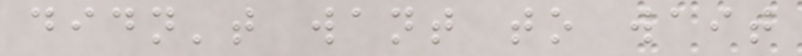didn't want to wait
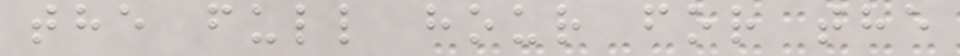the full hour for the
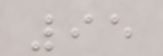95
